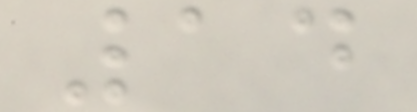14
